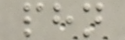phn
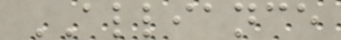ALLIANCE
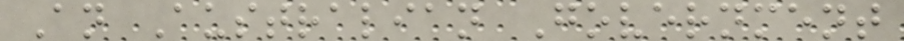An Australian Government
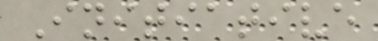Initiative
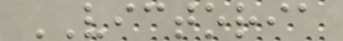VICTORIA
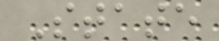State
